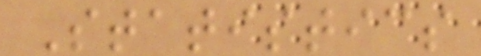Statistics
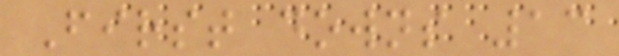First downs 13
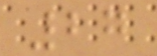27
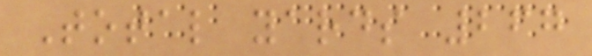Total yards 267
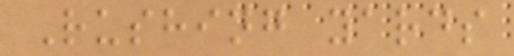Rushing yards
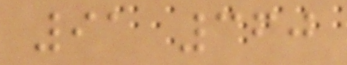91 360
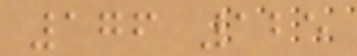176 125
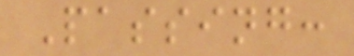Passing:
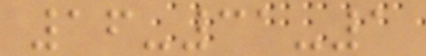16-31-1
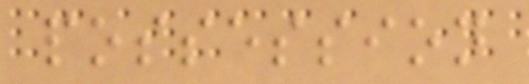possession
